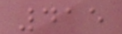415
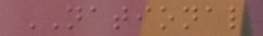NATIONAL
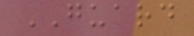GUARD
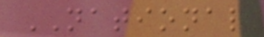NATIONAL
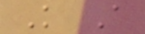K A
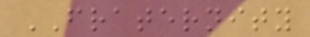FRATERNITY
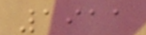1911
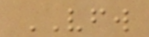VFW
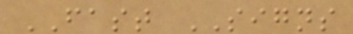FAST SIGNS
